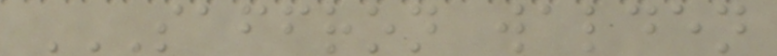SAFFRON WALDEN
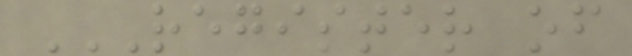REGISTER OF
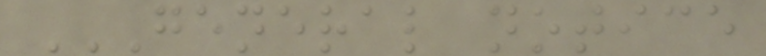GENERAL NOTICE
